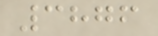3876
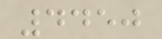4450
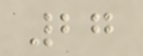27
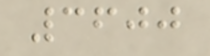3600
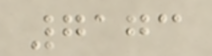7173
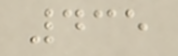435
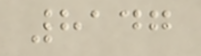8147
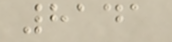8141
